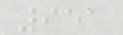951
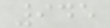945
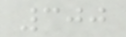300
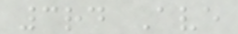3rd Ave
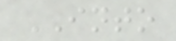INTO
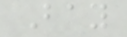Bay
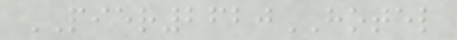PIER2620HOTEL
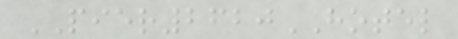PIER2620HOTEL
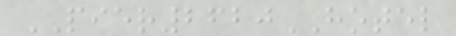PIER2620HOTEL
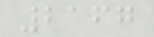2167
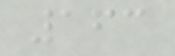163
